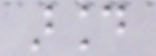around
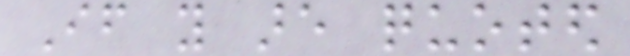If you are quoted
